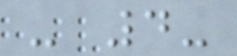- 4-
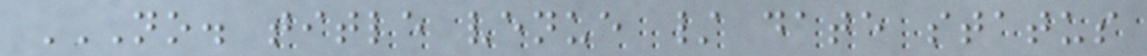NO. TITLE VENUE / DATE STATUS
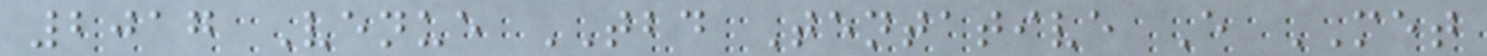2017 Venue TBD Tentative E MET
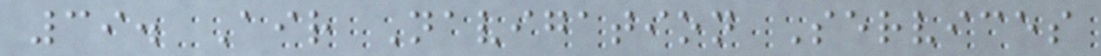39. Air Navigation Services
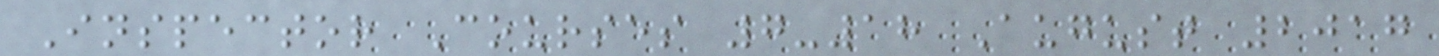Inspector Courses 7-18 August 2017
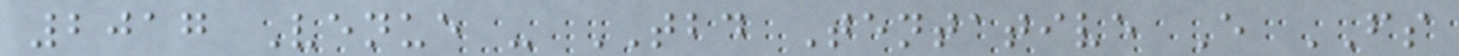2017 Venue - TBD Tentative E FS
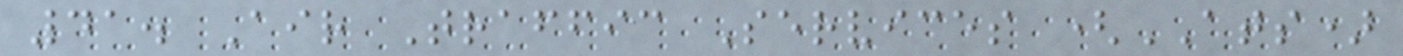41. Air Traffic Services (ATS)
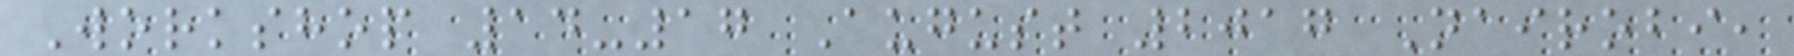Workshop 14-17 August 2017 Nairobi,
